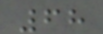68
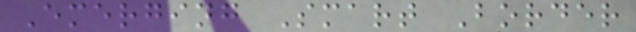Emerging Smart Border
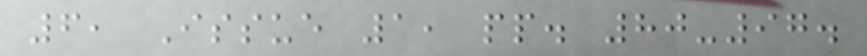6, Issue 1, pp. 80-97.
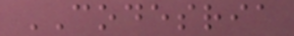CODESRIA
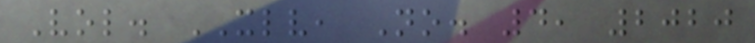Vol. XLV, No. 4, 2020
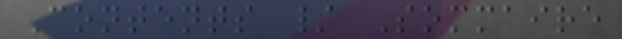Contents / Sommaire
